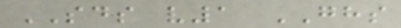SDS v1 GHS
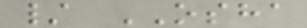/ OSHA
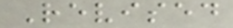Revised
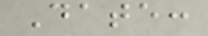Date:
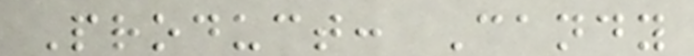Product: Candy
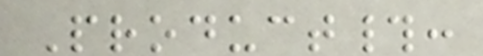Product#:
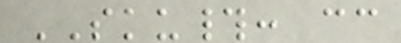SKU#: cc
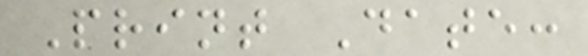Print Date:
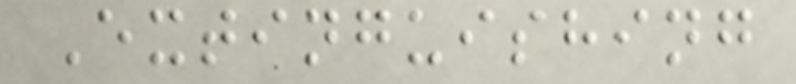Extinguishing
